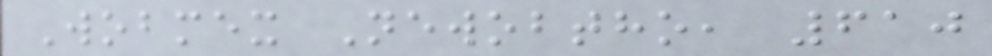Wobmex Newobtho, 610
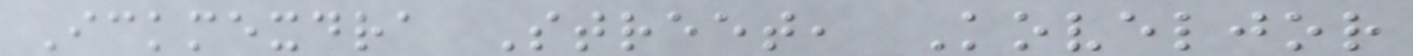Ickmexdra Street, Koveljor
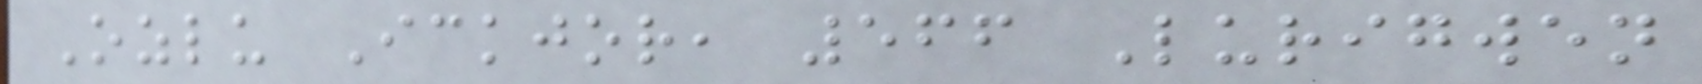Ozlu Ickjor, 566 Lurigwen
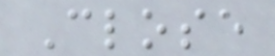Close
